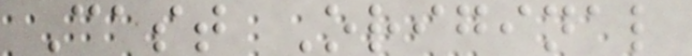Cast Original
